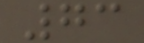73
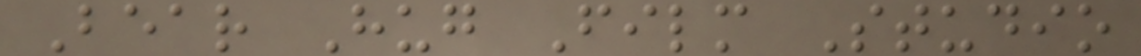Bear Hug Film Studio
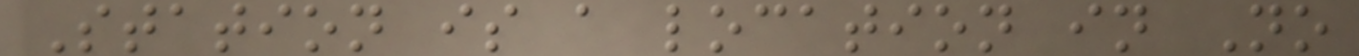Station is a location in No
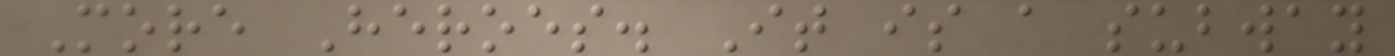More Heroes. It is a subway
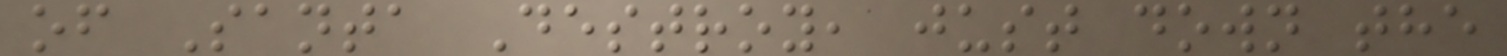of Santa Destroy, just down the
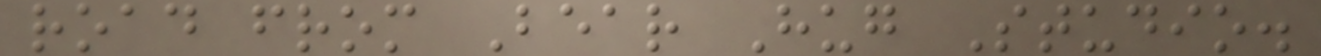road from Bear Hug Studio.
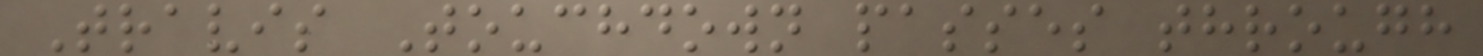Travis Touchdown passes through
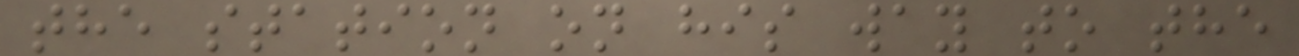the station on his way to the
